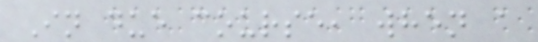In due course, when a
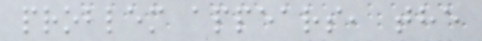problem appears, the
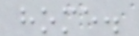home.
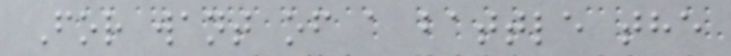For want of a battle the
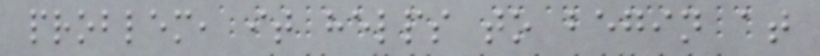problem, it helps to begin at
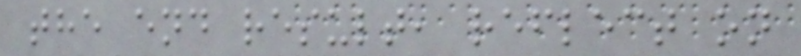the end result, reflect on
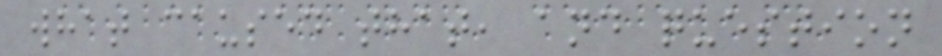what caused that, and question
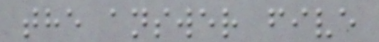the answer five
